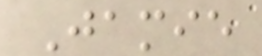Jamie
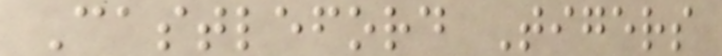Castleford Tigers
